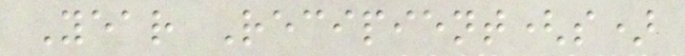Year Recipient(s)
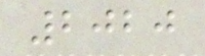2020
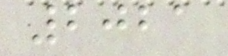2021
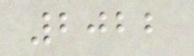2022
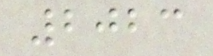2023
